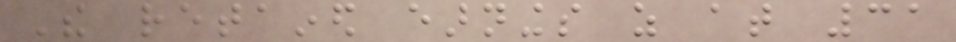The retained earnings as at 31
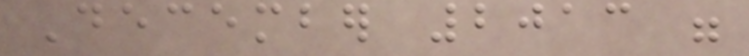December 2013 were
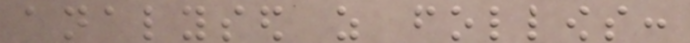analysed as follows:
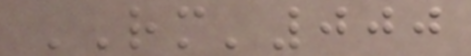RM'000
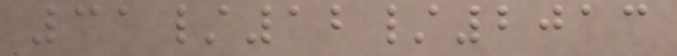31/12/2013
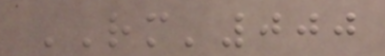RM'000
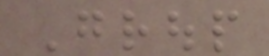Group
